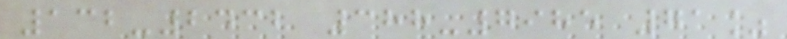132-2432 388-7985 71%
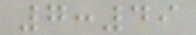7:49
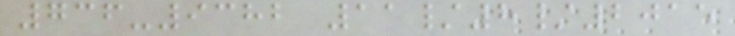736-9382 11/8/2015
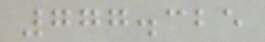777.325
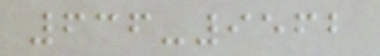636-9562
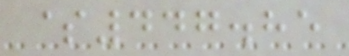$447.85
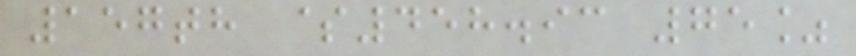157th $458.93 75%
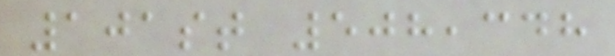101st 508,348
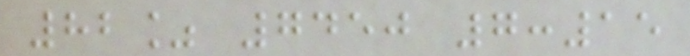82% 7450 7:15
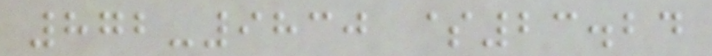872-9830 $23.24
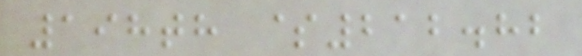198th $212.82
